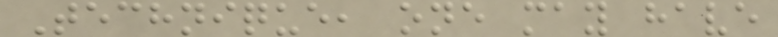Technique, one may have
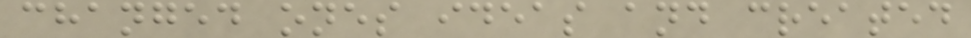changed ones ideas and created
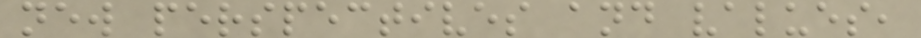new perspectives and values,
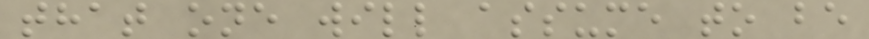that one will assume to be
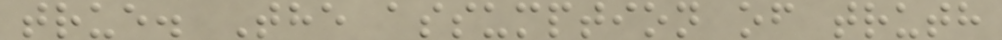true. The assumption of truth
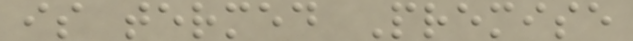is termed Premise
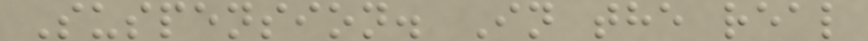Suspension. In the real
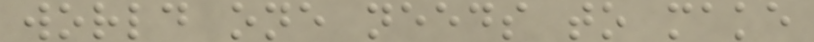world one needs to make
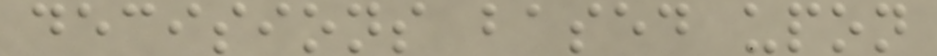decisions based upon
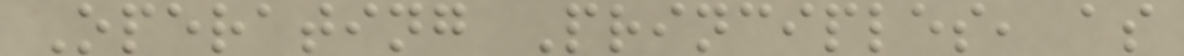Operating Principles, as
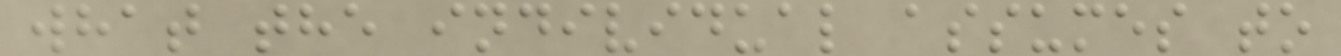what the individual assumes to
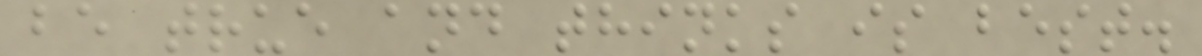be true and thinks is best.
